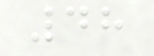48
